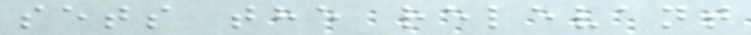sets the relevant
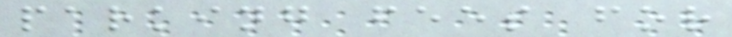parking fees for
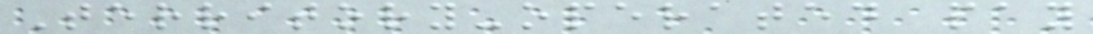Territory-operated pay
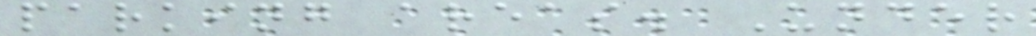parking areas. Under
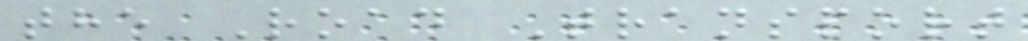the Road Transport
